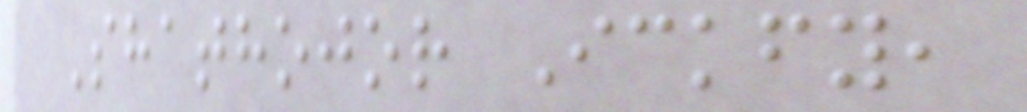Shathojor Ickfy,
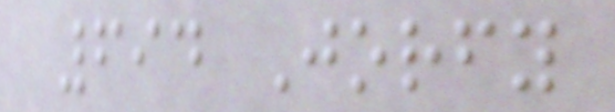694 Jorfy
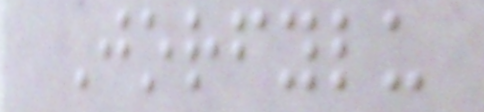Jorfylu
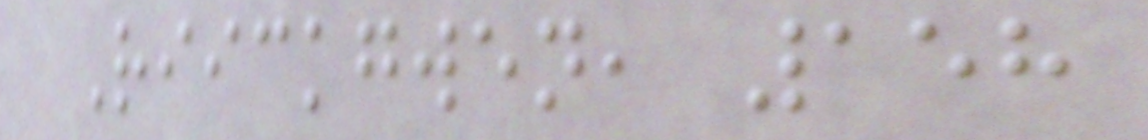Riickgwen, 158
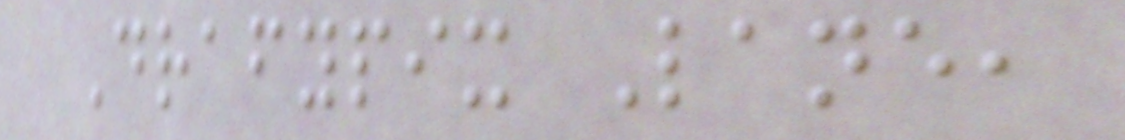Drafypix Lane,
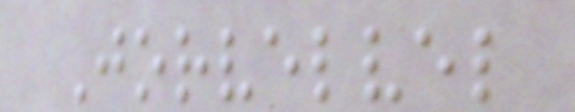Jorvelvel
